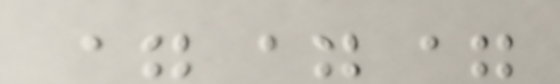===
